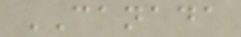CANADA
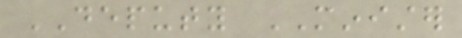DEPUTY MINISTER
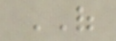OF
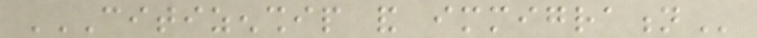CITIZENSHIP AND IMMIGRATION
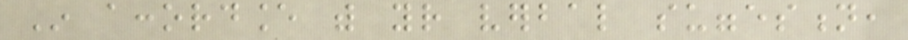In accordance with your verbal suggestion,
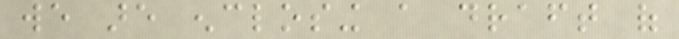we are enclosing a draft of
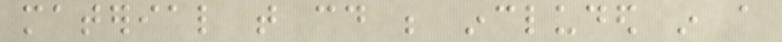material that could be included in a
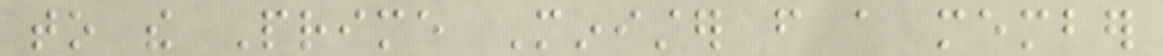to the Prime Minister from a member
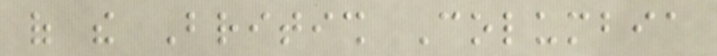of the British Columbia
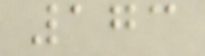173
